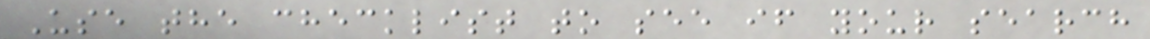Use the checklist to see if your search
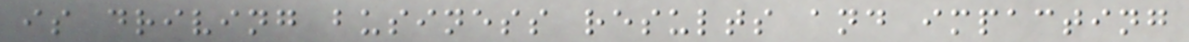is driving business results and impacting
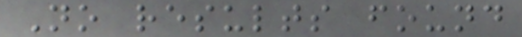No results found
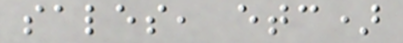sales, etc)
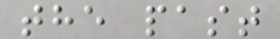the past
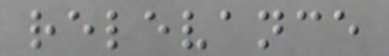relevance
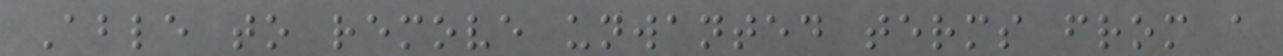Able to remove unwanted terms from a
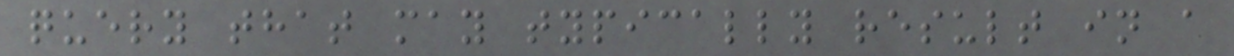query that may typically result in a
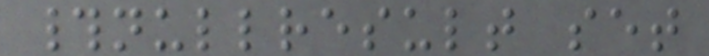#nullresult set
